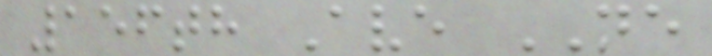156th Ave NE
